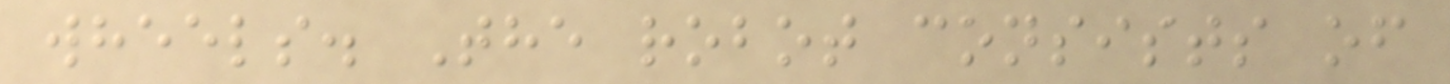wheels. The robot consists of
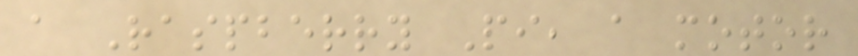a Raspberry Pi, a motor
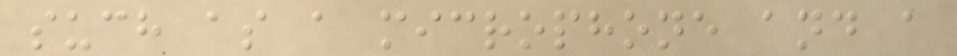such as a microphone and a
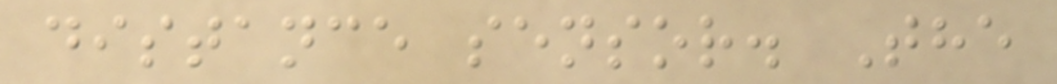distance sensor. The
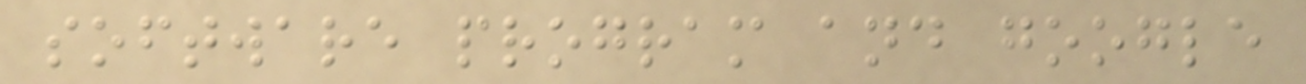software program and google
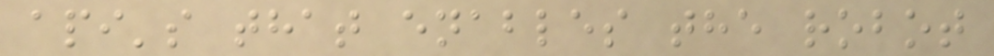api's that enables the robot
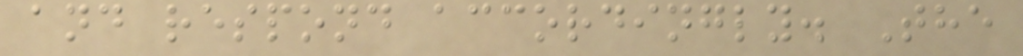and respond accordingly. The
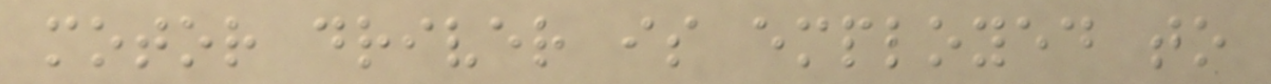motor driver is employed to
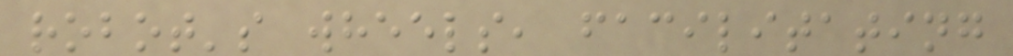robot's wheels, facilitating
